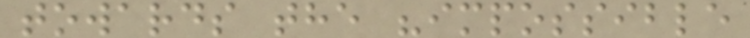towards the "impossible
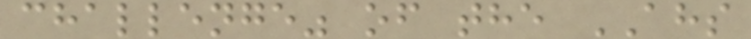challenge" of the AHS
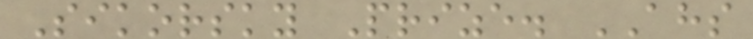Sikorsky Prize. AHS
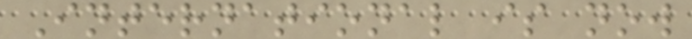International is now
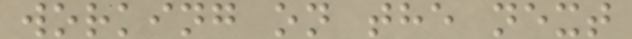working on the next
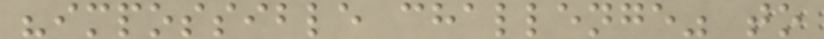"impossible challenge" to
